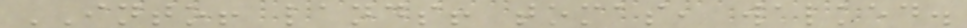INTO! lands! tomas, walked.
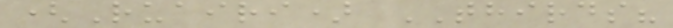(Ruairi) THIRDS?
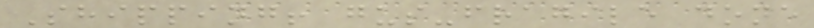Shipping! gus-fragile done
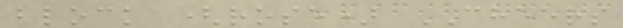block (rose) CHEERS
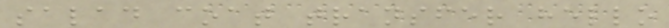salad coat transfer hello
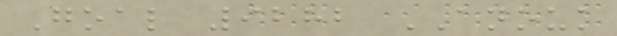Goal 9282 ANOUK
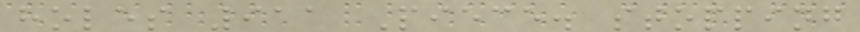holes 911 Piece. stopping
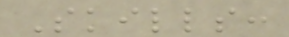Skills:
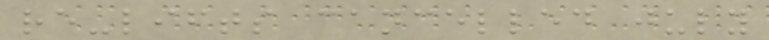re-lifts cancelled july
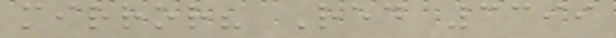mirror? Red 3399
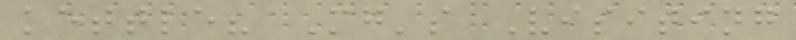kettle? Mg's Visiting
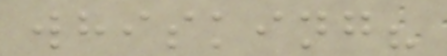whisking?
